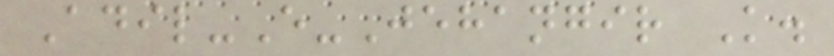Adil-E-Jehangir K.
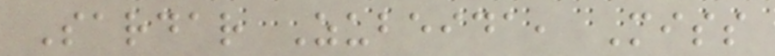Sardar Zubeida, Miss
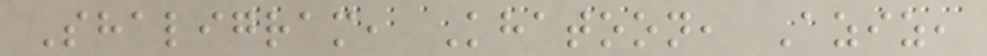Shaligram, Khatoon, Aziz,
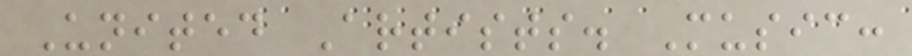United Artists. Music:
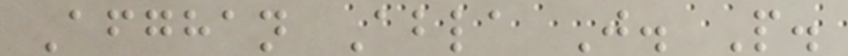Afghan Abla J. P.
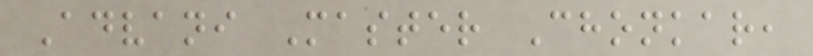Advani Master Chonkar,
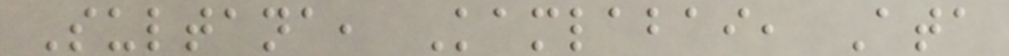Sultana, Kamlabai, Ata
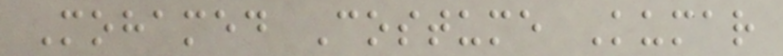Mohamed Costume Kumar
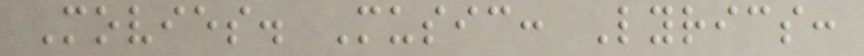Movies. Music: Lyrics:
